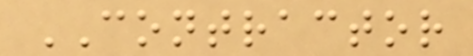CONTRACTOR
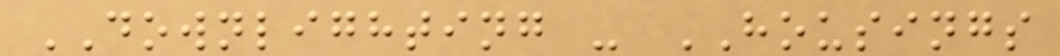DOWNLIGHTING - HOUSINGS
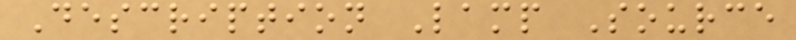Description Lamp Source
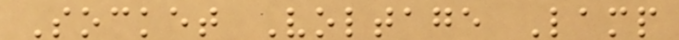Socket Voltage Lamp
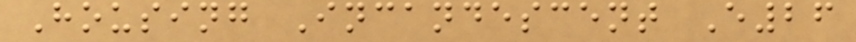Housing Incandescent E26
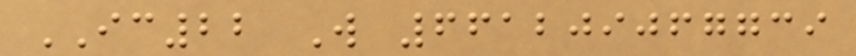IC22 W 661209067739
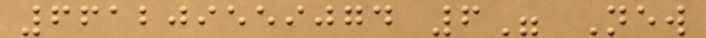661209559074 6" New
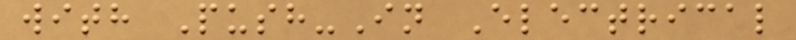with Push-In Electrical
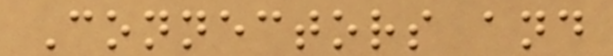Connectors and
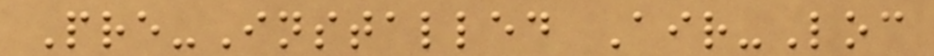Pre-Installed Air-Loc
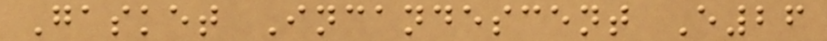Gasket Incandescent E26
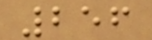256
